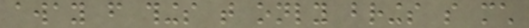away from things that only brings so much
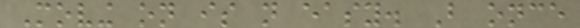Moving on is not easy. But once
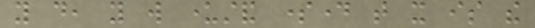you do, you will understand someday that it is the
